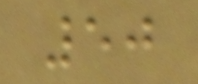50
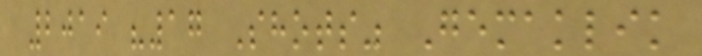2019 "17 Shots" Gemaklik
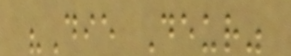"Die Deur"
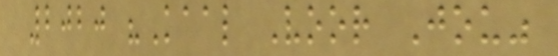2020 "Kaal Voor Jou"
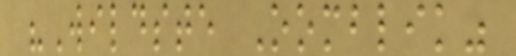"Wildste Oomblik"
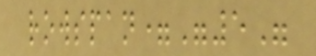rowspan="5"
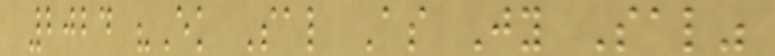2024 "Ek Sal As Jy Sal"
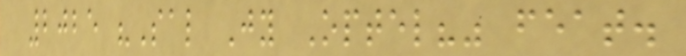2025 "Sal Jy Optel?" feat.
